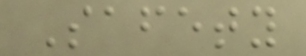Safety
